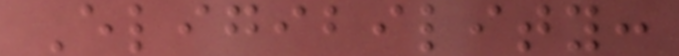Eligibility:
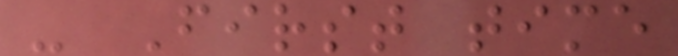- First time
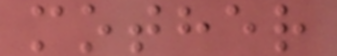mother
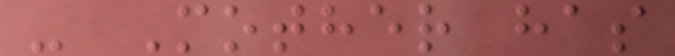- Mother has
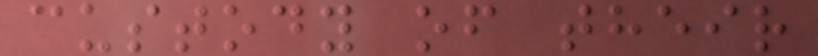custody of their
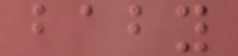baby
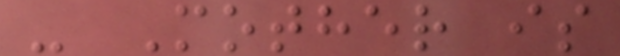- Mother is
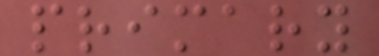primary
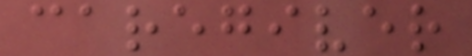caregiver
